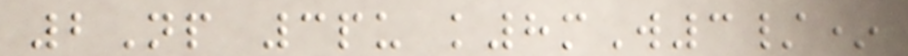2Np 3pu k8mW3/*
